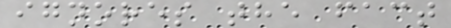ignores the fact
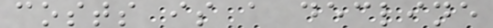costs is a decline
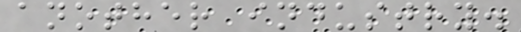another industry.
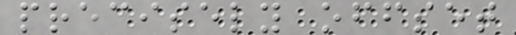precisely offset
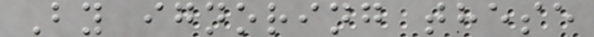By ignoring these
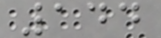144
